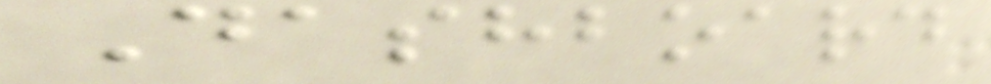Dashboard
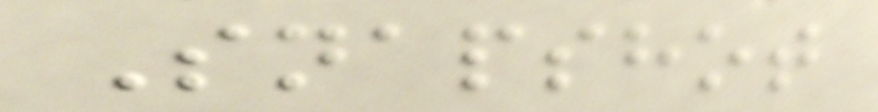Snapshot
